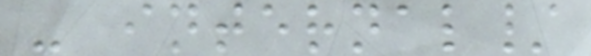- internal/
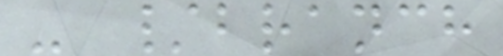- /branch
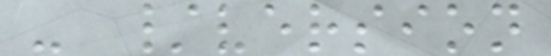- /version
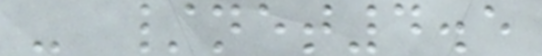- /net4.5
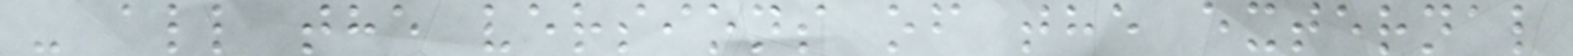- all the versions of the external
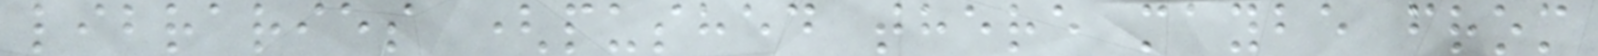libraries (pushed there maybe from
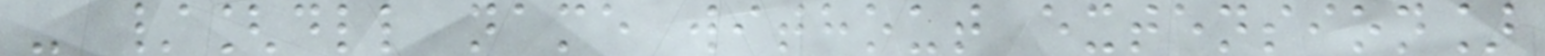- /[dll name without extension]
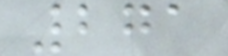271
